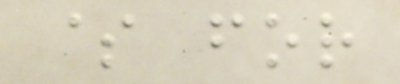$ for
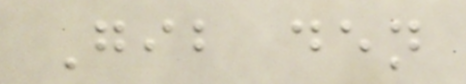Gib den
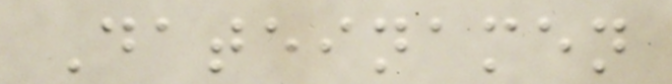Dateinamen
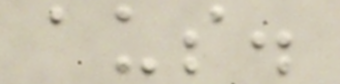aus.
